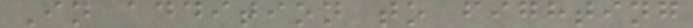In addition to fighting
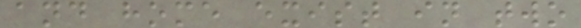and home exist in two
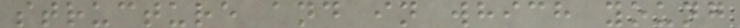structure and in which young
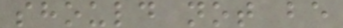should not be
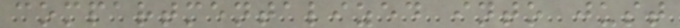compartmentalized into just
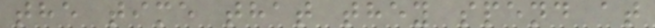the time that they spend at
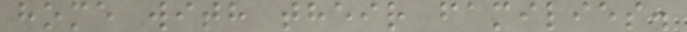home with their families.
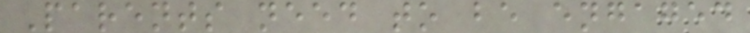Parents need to be engaged
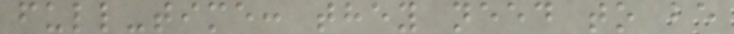full-time: they need to be
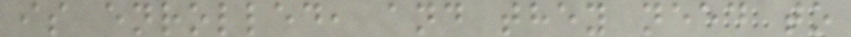is enrolled, and they need to
